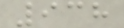938
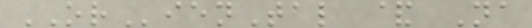ORienTal & Na
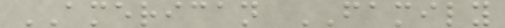AMERICAN FAMILY
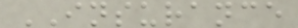INSURANCE
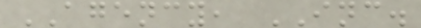AGENCY, INC.
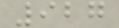927
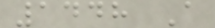1448 A
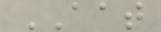AAT
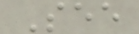See
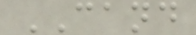CAND
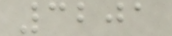3201
